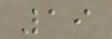19
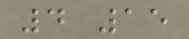4 15
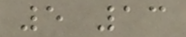5 13
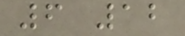6 12
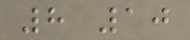8 10
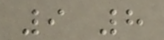9 8
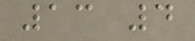13 4
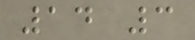14 3
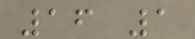16 1
